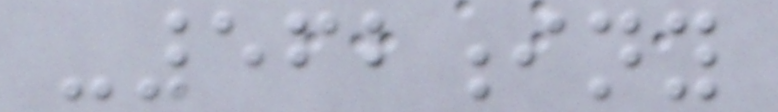-562iny
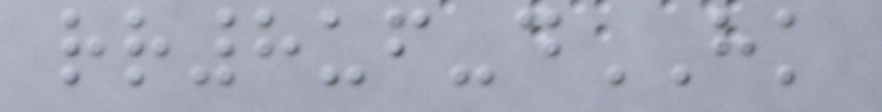rr8uf-dHK
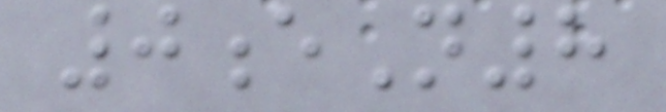0eN8
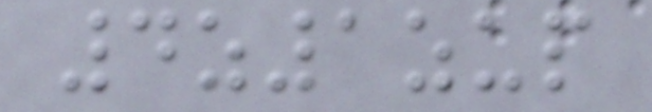4z1zup
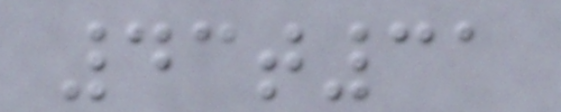43t31
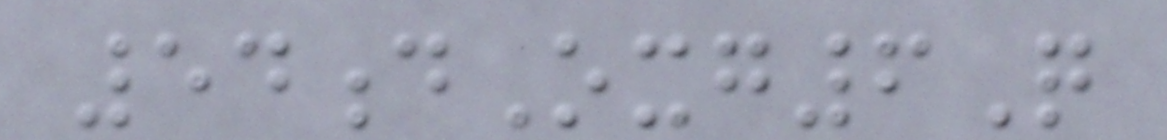54dOxg6Q
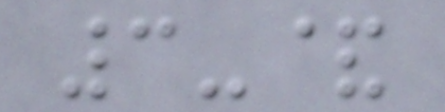3-&
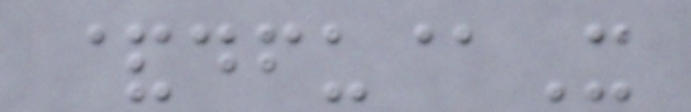&dfu@X
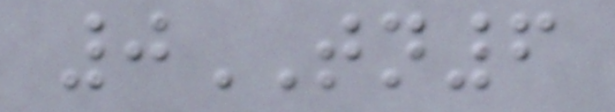0TN6
